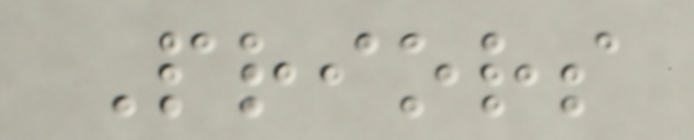Priors
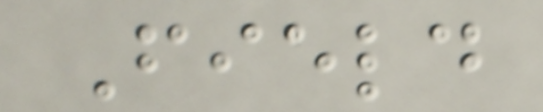Field
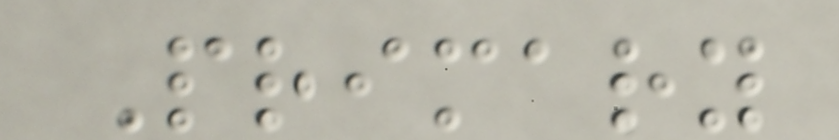Primary
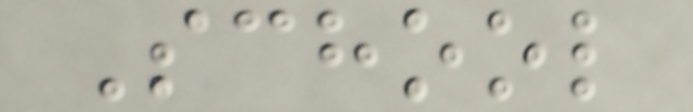School
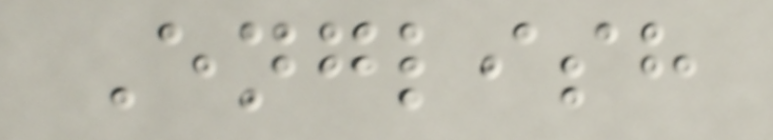English
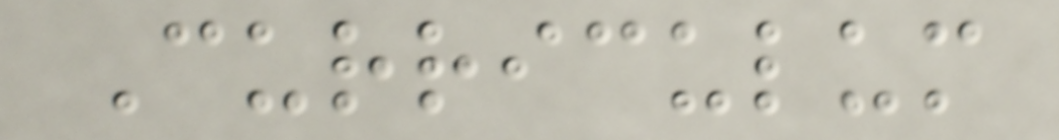Curriculum
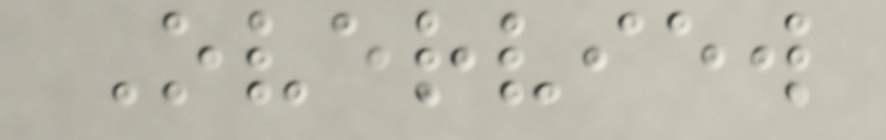Overview
